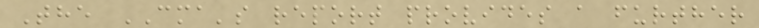The CMA's report provides a further
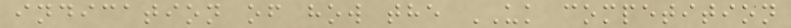indication of how the UK competition
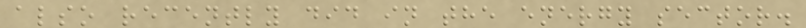also recently did in the energy sector.
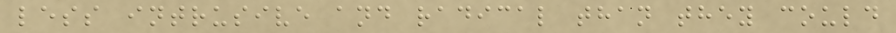less intrusive and radical than they could
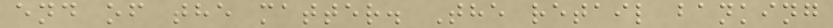end of the matter. The retail banking
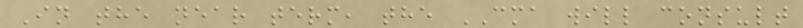In the near term, the CMA will consult
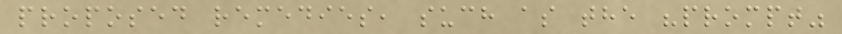proposed remedies, such as the "prompt"
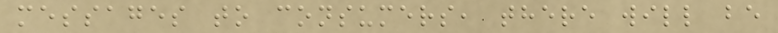messages to consumers, there will be
